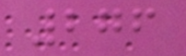276
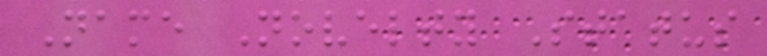Name Novelty Status
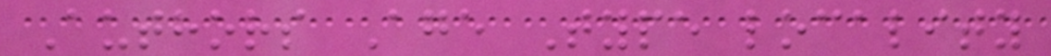Authors Age Type locality
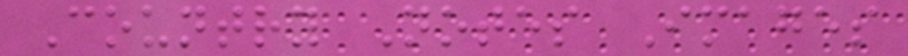Country Notes Images
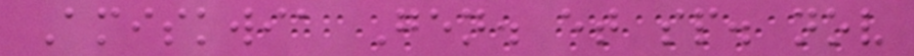Amiskwia Gen. et sp. nov
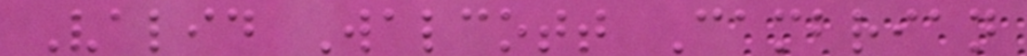Valid Walcott Cambrian
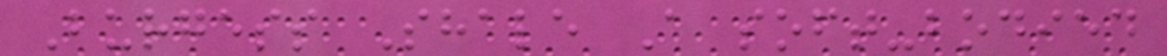Burgess Shale A soft-bodied
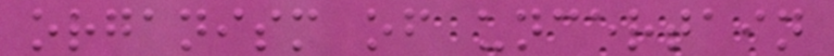organism of uncertain
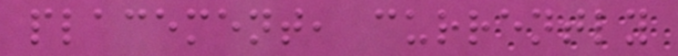placement, currently
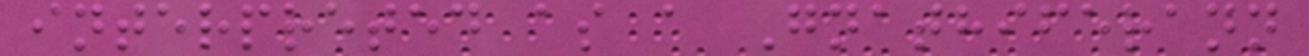interpreted as a Gnathiferann
